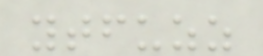ytfuzz
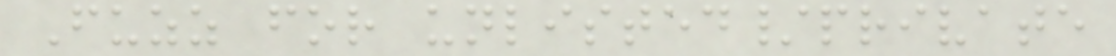Fuzz for unlisted/private
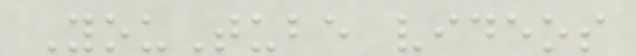YouTube videos
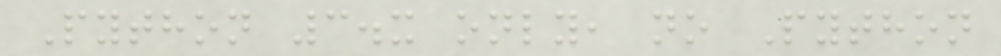Python 3.x only, no Python
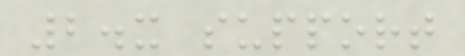2.x support
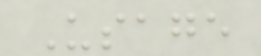Usage
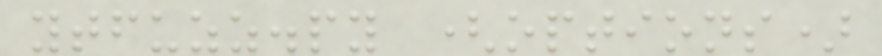ytfuzz.py (options)
